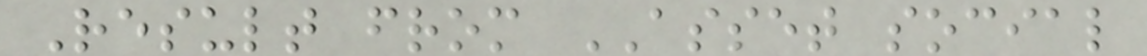Result from ASSET social
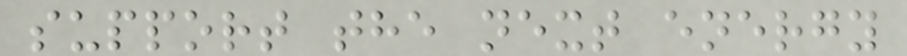support the next energy
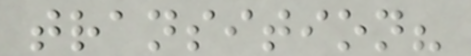transition?
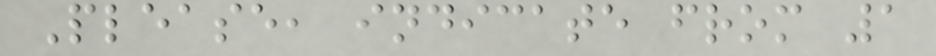Please, indicate from 1
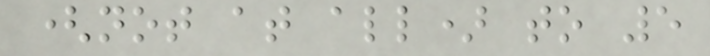(not at all) to 5
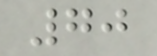70
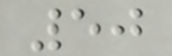50
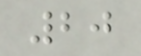20
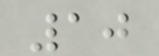10
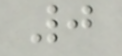0
